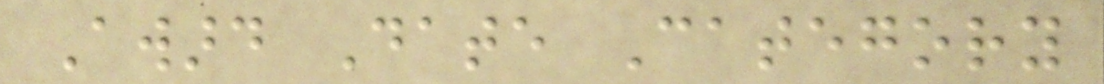Award Date Category
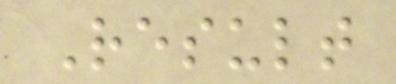Result
